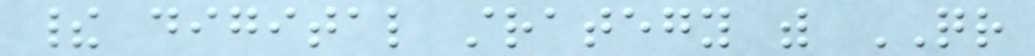their digital strategy with QR
